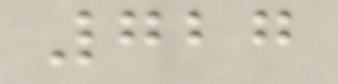727
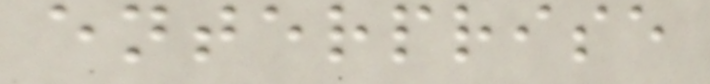enterprise
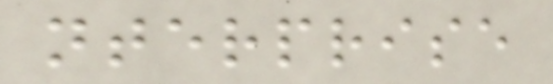nterprise
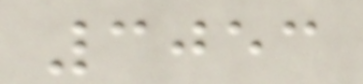3053
